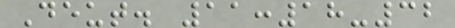Deut. 11:18-32
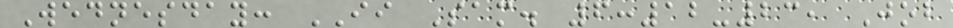Wednesday: II Sam. 6:12-23, Job
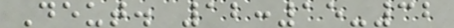Deut. 12:15-32
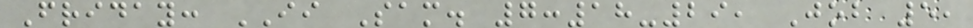Friday: II Sam. 7:18-29, Job 5,
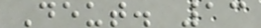Deut. 13
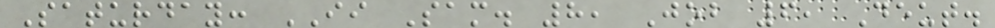Saturday: II Sam. 8, Job 6, Deut.
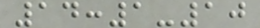14:1-10
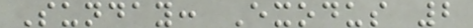Sunday: Exodus 2
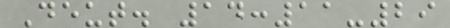Deut. 14:11-29
